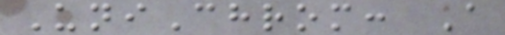UniChrom: A
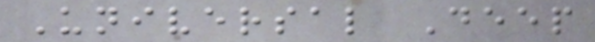Universal Deep
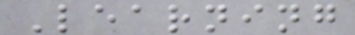Learning
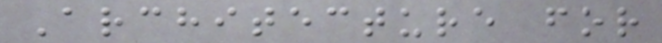Architecture for
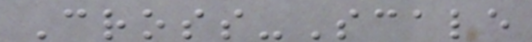Cross-Scale
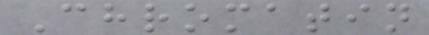Chromatin
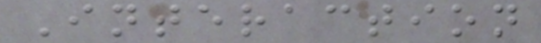Interaction
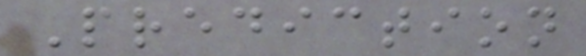Prediction
